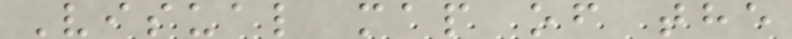Visual map of the
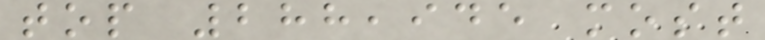top 288,945 most
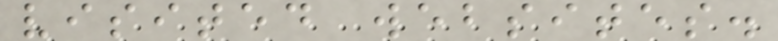visited websites.
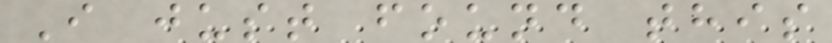I just found this
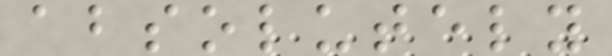absolutely
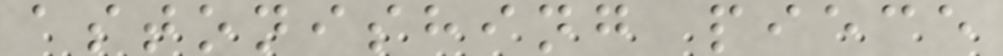astonishing piece
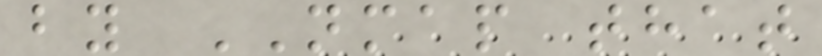by NMAP that
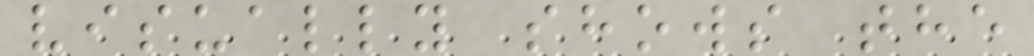visually shows the
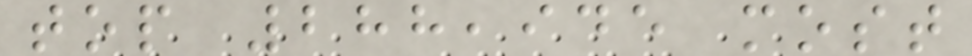top 288,945 most
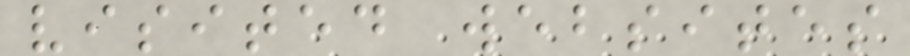visited websites
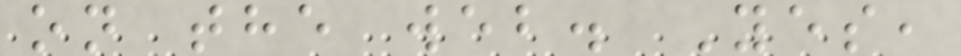on the web. Yes,
